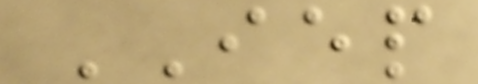IEP
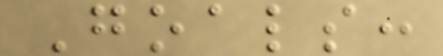Goals:
